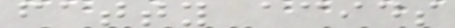fatty acids
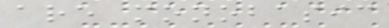are monobasic
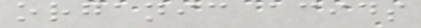organic acids
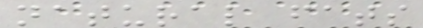natural fats
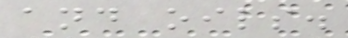and oils.
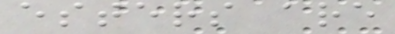esters are
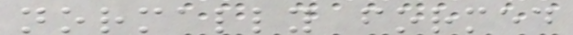normally formed
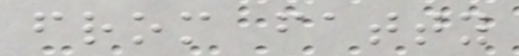from fatty
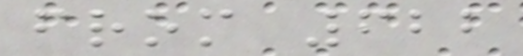from 622
